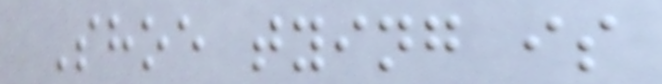Shoe tying is
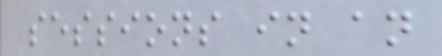sessions in an
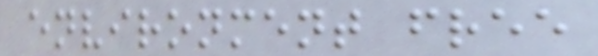environment free
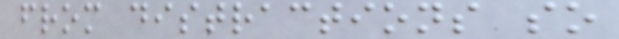from distractions so
